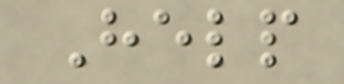Help
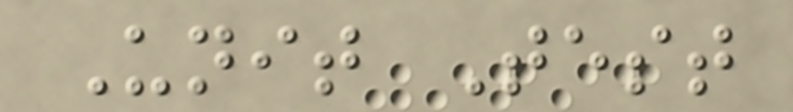Unit Test
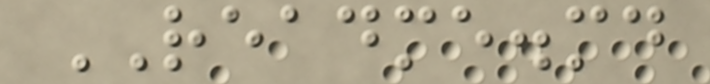README.md
